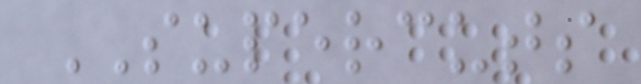SUPERCUTS
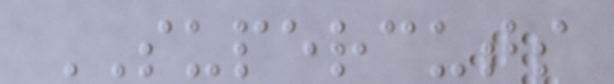SUPERCUTS
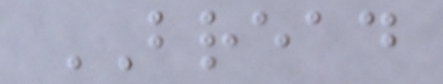BREAD
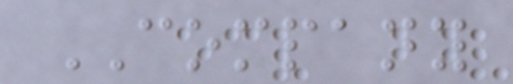COMPANY
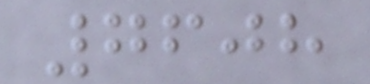7608
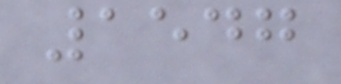1547
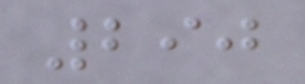290
